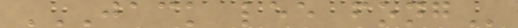JACK LEE FONG
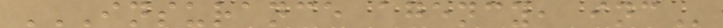INSURANCE AGENCY, INC
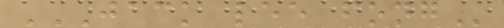JACK LEE FONG
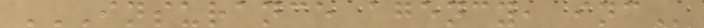INSURANCE AGENCY, INC
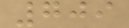709
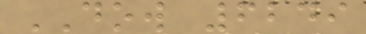DOW 6249
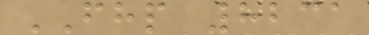FHP 8231
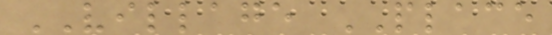VILLAGE PLACE
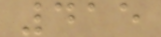415
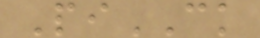PiCK
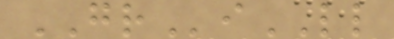GRiLL
